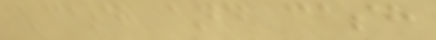Cash and cash
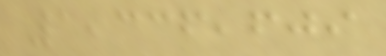1,336,609
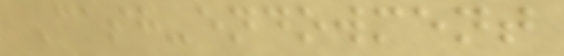Cash-endowment
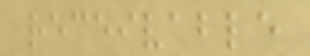receivable
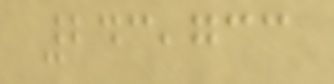243,733
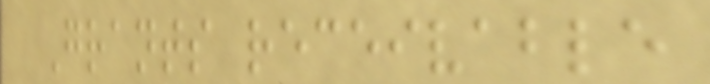Grants receivable
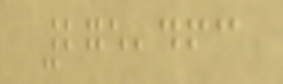275,463
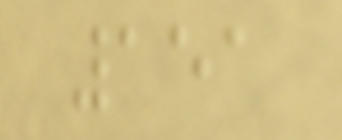151
